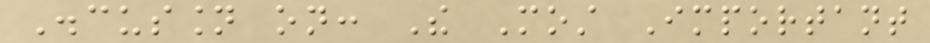Discussion on: The Most Important
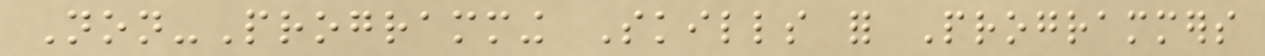Non-Programming Skills for Programmers
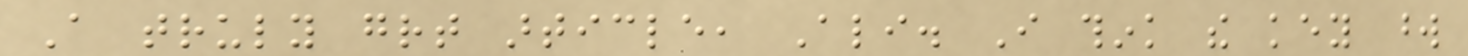A truly great article, Ali. I think the key word
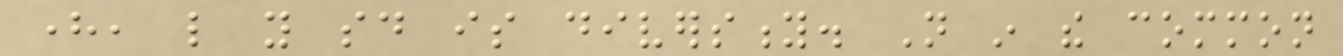here, like you said is diversity. Not in the common
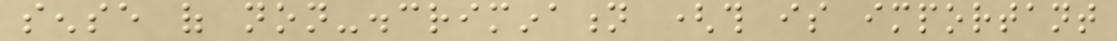sense of non-discrimination (this is important
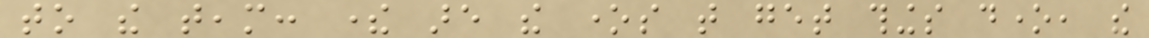to the team: there are the ones that get things done, the
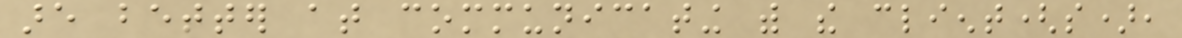are better at communicating with the client(s),
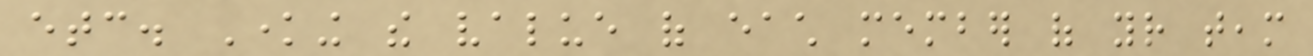etc. Knowing the value of each member of your team
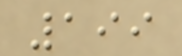199
